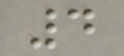4
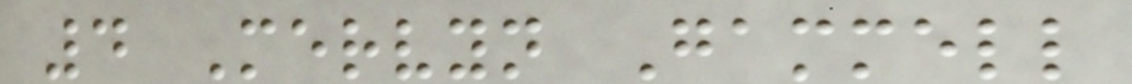4 Mervyn Gammell
